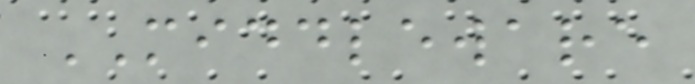MIDDLEWARE
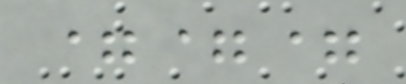===
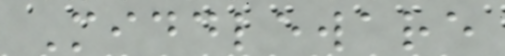Middleware
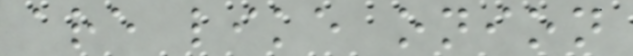are like onion
